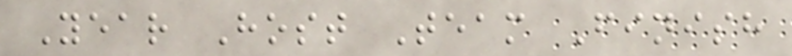Year Host Team Finish
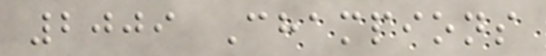2009 Champions
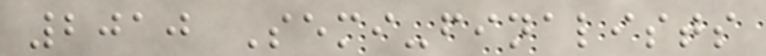2010 Semi-finalists
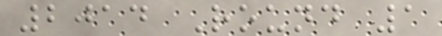2014 Round 1
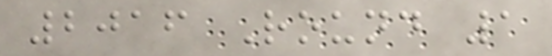2016 Round 1
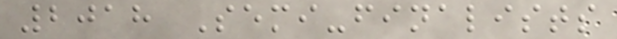2018 Semi-finalists
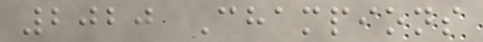2020 Champions
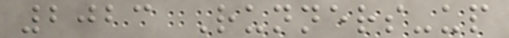2023 Runners-up
